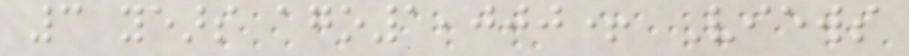3 years ago1,000+ Views
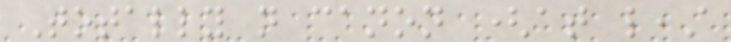Totally not canon (at least
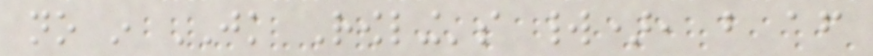no in JK Rowling's world), but after
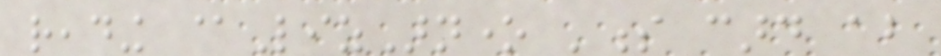reading @LizArnone 's card about
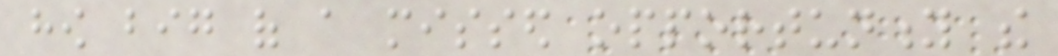how big of a missed opportunity the
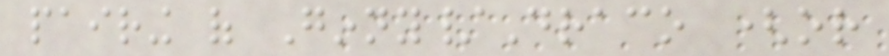pairing of Ginny/Draco (or
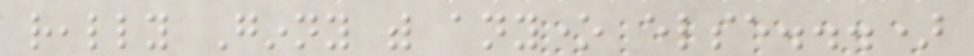really Ginny with anyone else...)
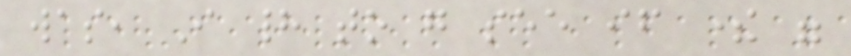was, I had to go see if there were
